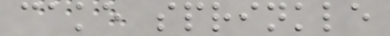cake sprinkle
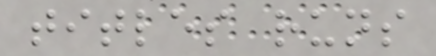titles runs
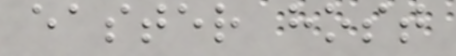easter host
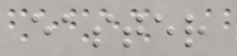easter
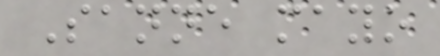Sanne mayo
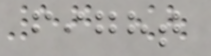fight
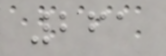261
